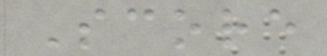Score
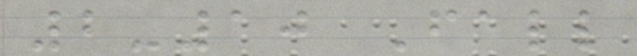2-10 Fall
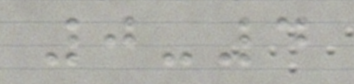0-4
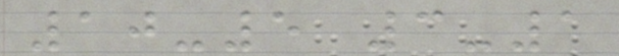10-5 3-1
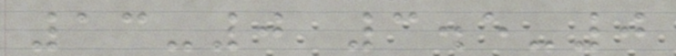13-0 3.5-0
